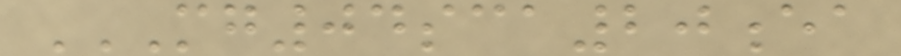MG04SCA20EA
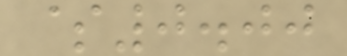$0.00
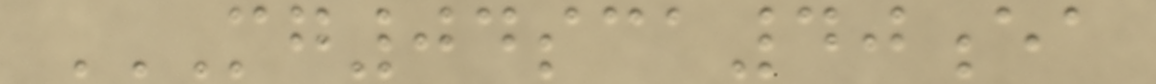MG04SCA40EA
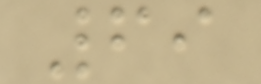69
